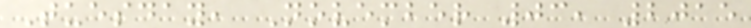Tuesday, November 03, 2015
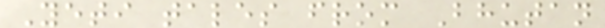Yeti tales from Bhutan
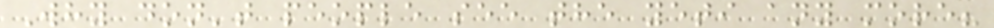Why don't people see the yeti any more?
